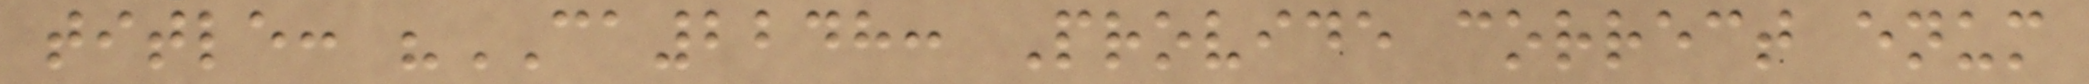title: "CA2248: Provide correct enum
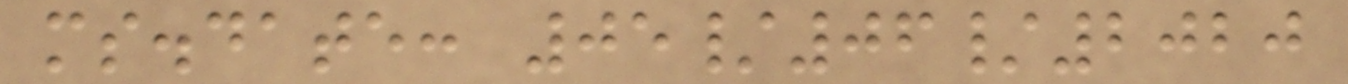ms.date: 05/06/2020
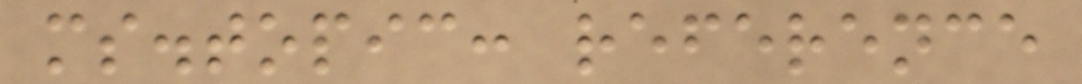ms.topic: reference
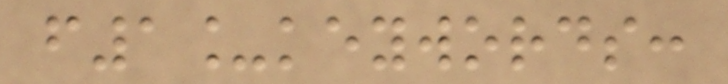f1_keywords:
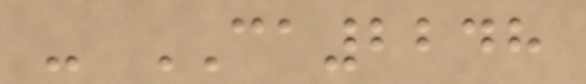- CA2248
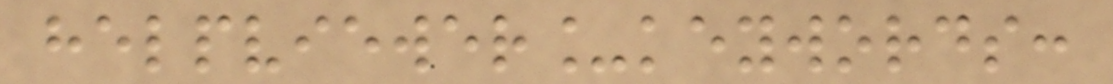helpviewer_keywords:
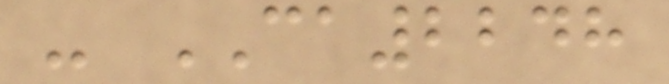- CA2248
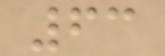63
